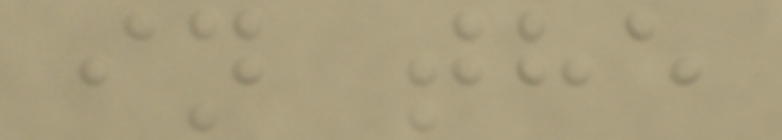in the
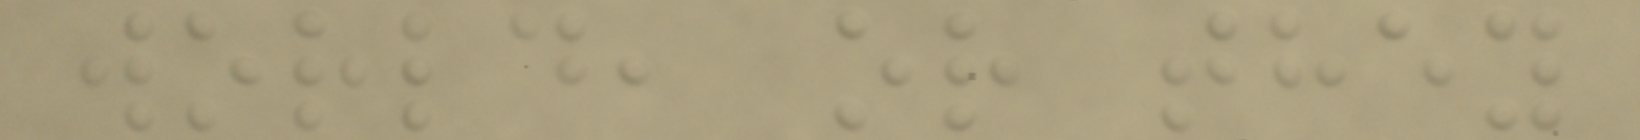world, or they
